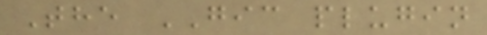The GIC plugin
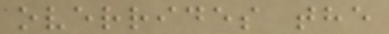overrides the
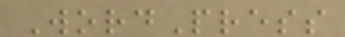WordPress
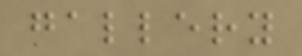gallery
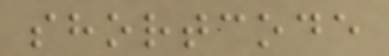shortcode
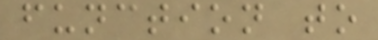function to
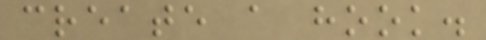create a hook.
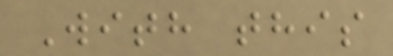With this
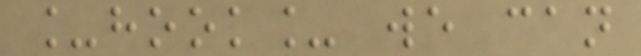_hook_ we can
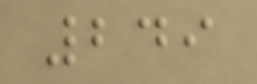249
